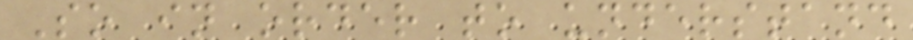So in order to understand
